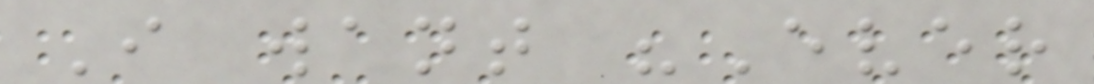I want "Ever
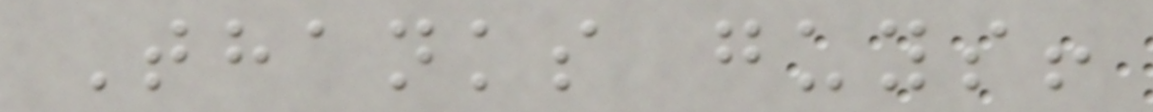Thanks guys!
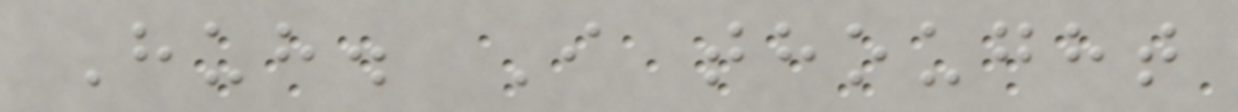Huh. I thought
